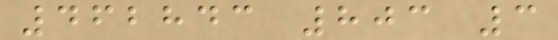462843 803 3
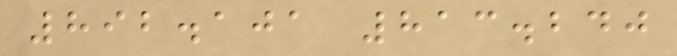892.101 813.240
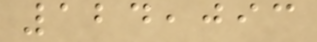124,093
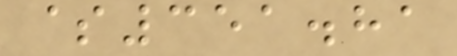$351.81
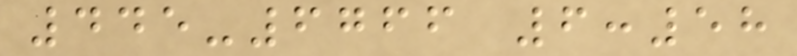445-6766 6:58
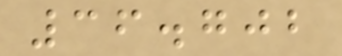36.702
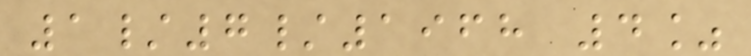1/7/1968 4%
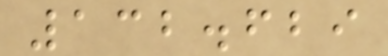132.629
